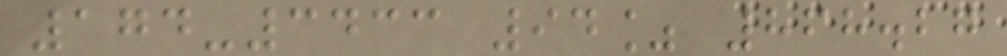174-3433 94% 868.27
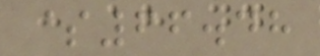$66.48
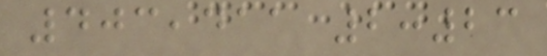403,411 2:23
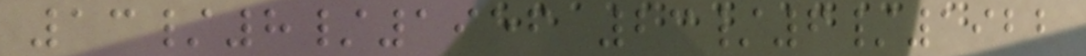13/8/1956 23/6/1922
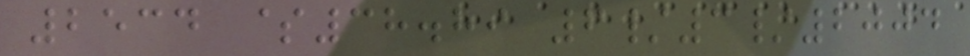2534 $38.89 6/3/2004
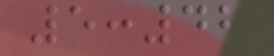5:42
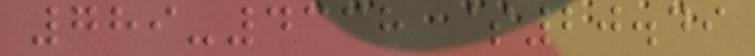789-4338 $20.49
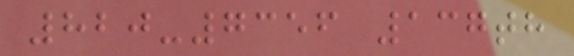820-7356 137th
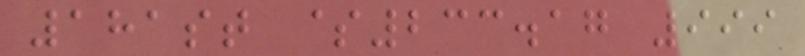181st $233.17 999
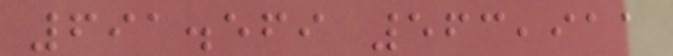691.569 563,911
